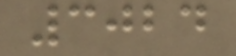3024
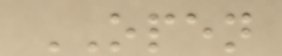OPEN
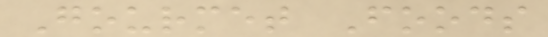Gourmet Foods
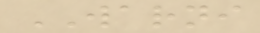WARNI
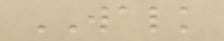WALK
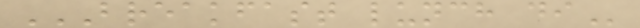BREAKFAST LUNCH DI
